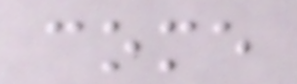come
